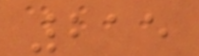215
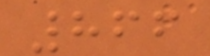866
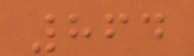864
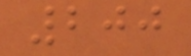200
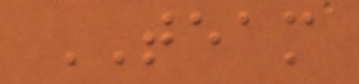TEAM
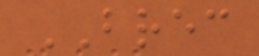BREC
